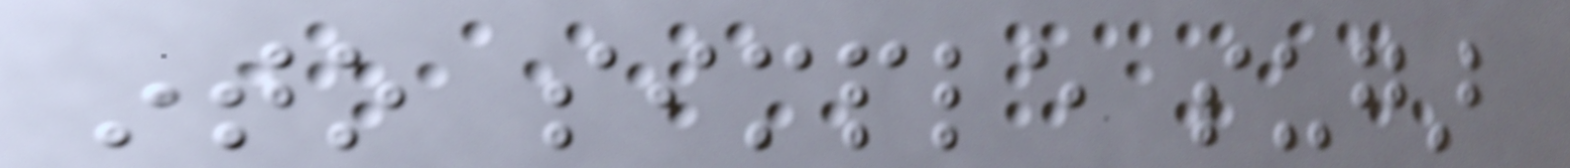into simple sugar
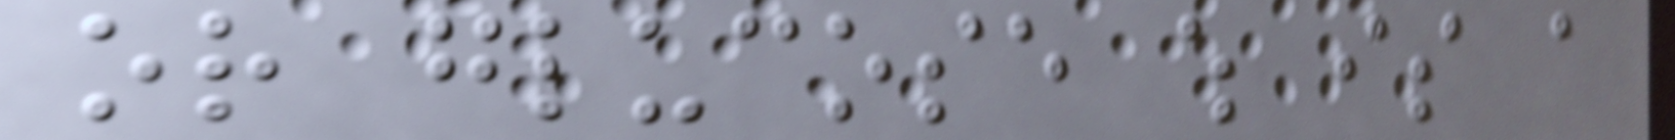or glucose which is a
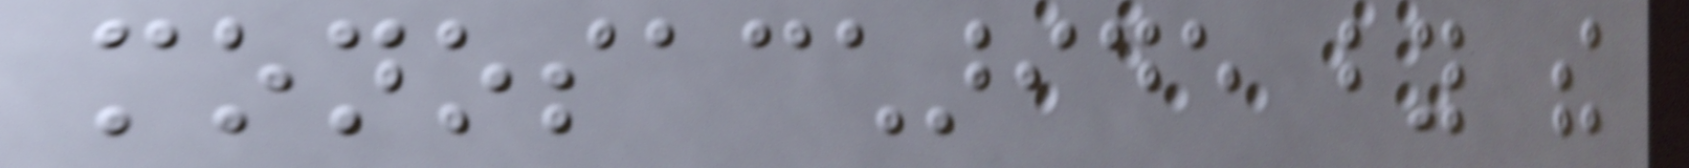monosaccharide by the
